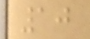10
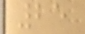25
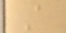A
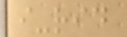i-rid
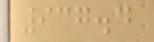937.4
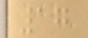17
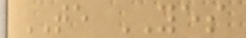TE YES
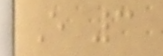E 3
